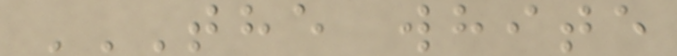THE WHITE
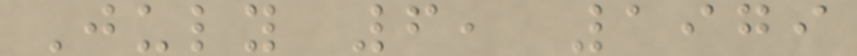July 6, 1979
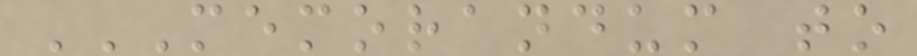MEMORANDUM TO
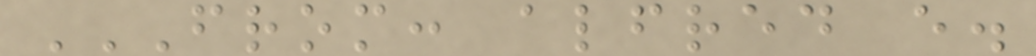FROM: ALFRED E.
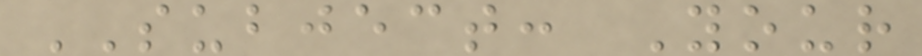SUBJECT: Your
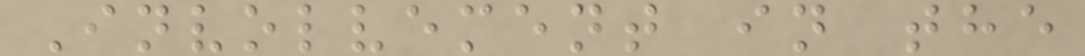Involvement in the
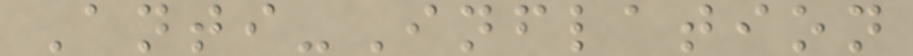Anti-Inflation
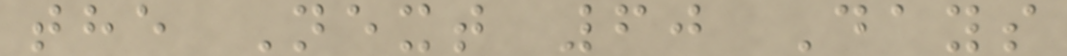the Next 60 Days
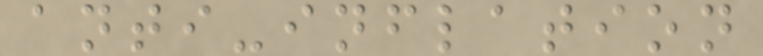anti-inflation
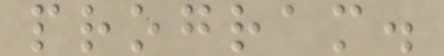program.
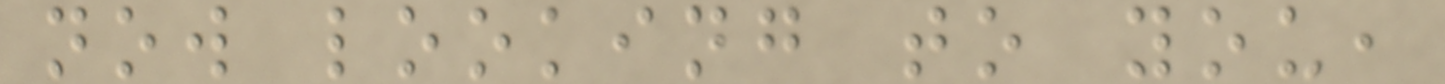now looking to you,
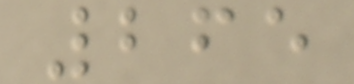265
